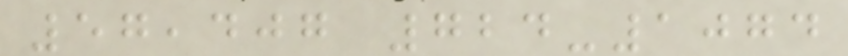57,407 724-1074
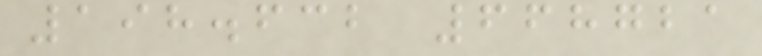198.632 668721
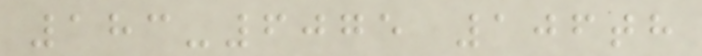183-6075 106th
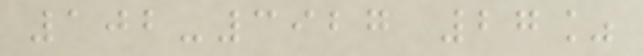102-3927 27%
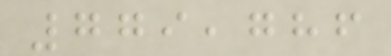779,786
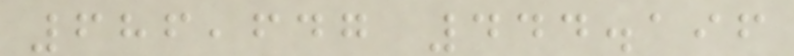686,647 444.196
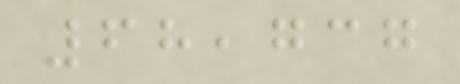68,737
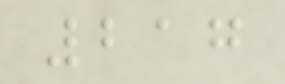217
